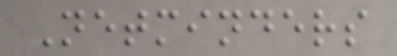Netminders
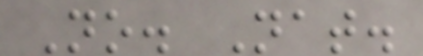No. Nat.
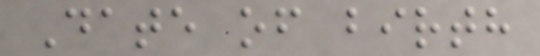Date of birth
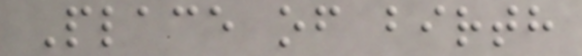Place of birth
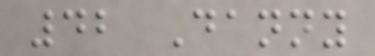42 Danny
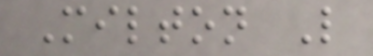Milton L
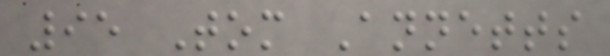95 Tom Annetts
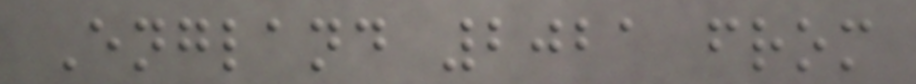England 2021 from
